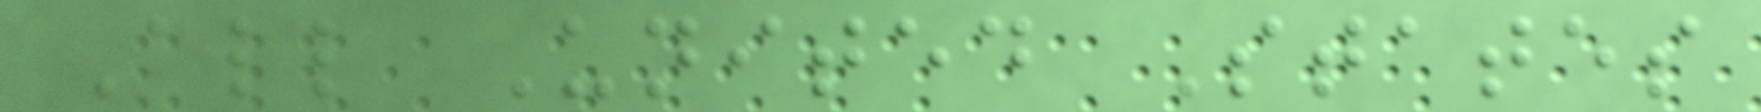All United States
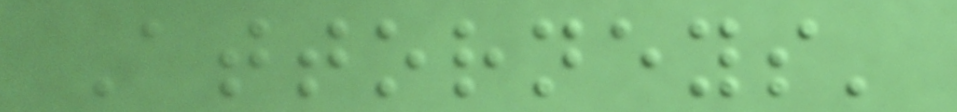Attorneys'
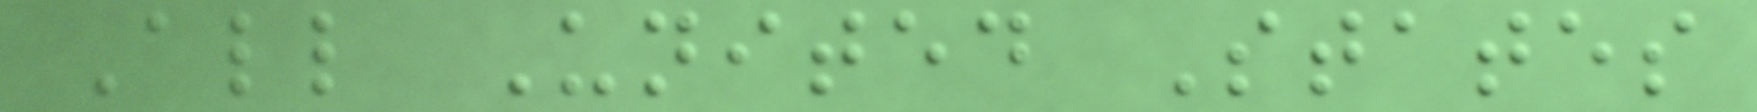All United States
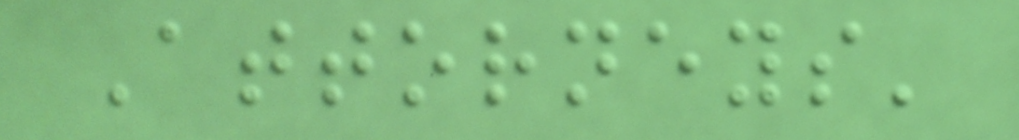Attorneys'
